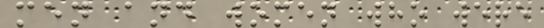men and women who were
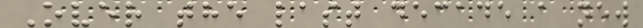Over the last decade a new
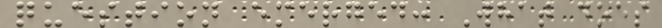question emerged: What does
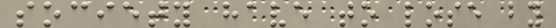society have to lose by
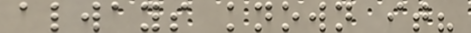always known it?
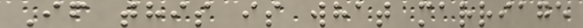If this is what marriage
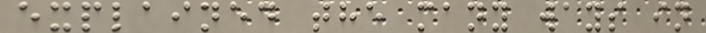explained the many ways in
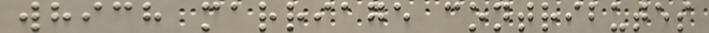which marriage contributes
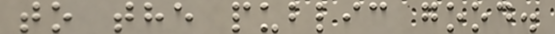to the public good.
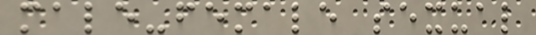male-female sexual
